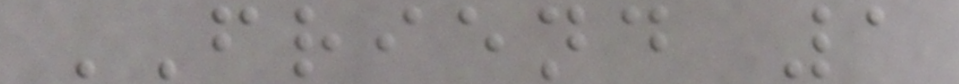FRIEND 1
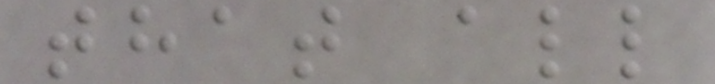that all
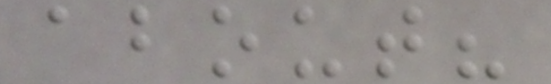about?
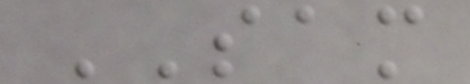SAM
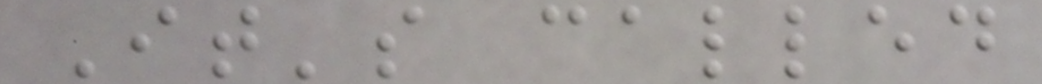It's called
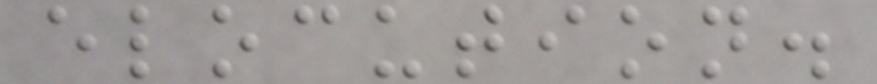elocution.
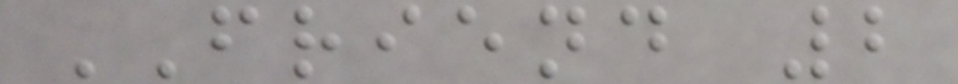FRIEND 2
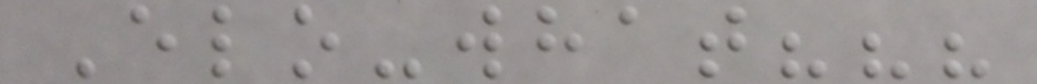Elo-what???
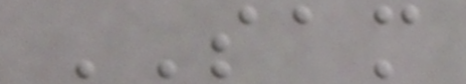SAM
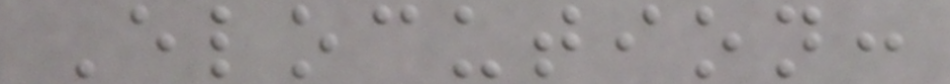Elocution:
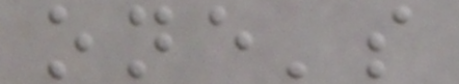one's
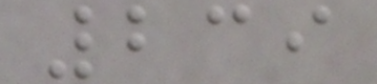239
